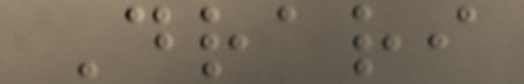Drari
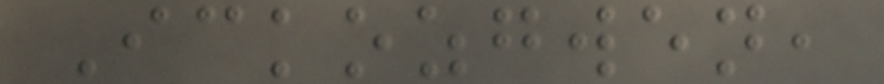Ickozgwen,
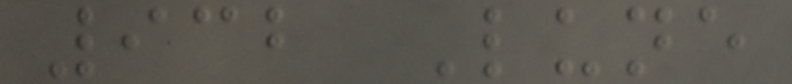932 Lune
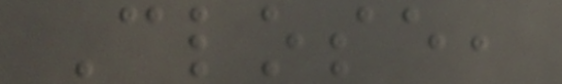Close,
